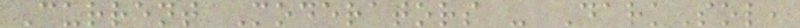Current Moderators - DarkSol,
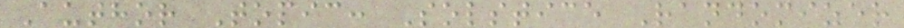Author Topic: Solstice Randomizer
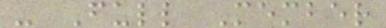- Full Member
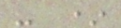- *
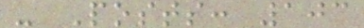- Posts: 103
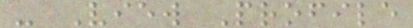- View Profile
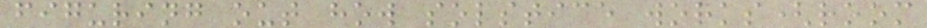figuring out how solstice works(room
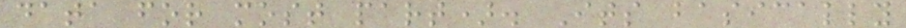data for most part). Its basically
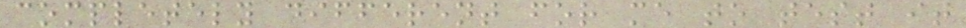completely different for me to test it
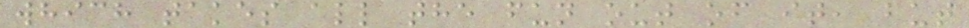which takes all the fun out of it, but
